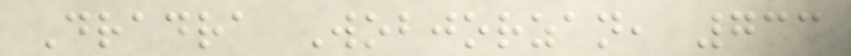Dradra Wobjorzan, 733
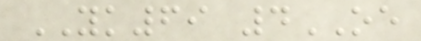YK69 4OE
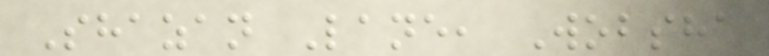Shazan Lane, Wobsha
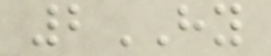2HY
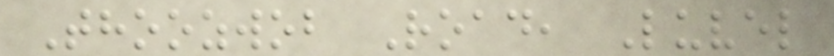Thoozwob Road, Luvel
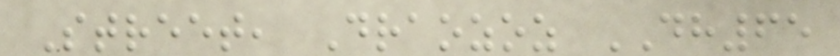Street, Draozoz DH65
